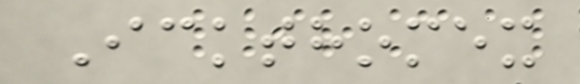Ickthomex
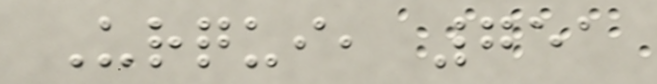Urqui, 751
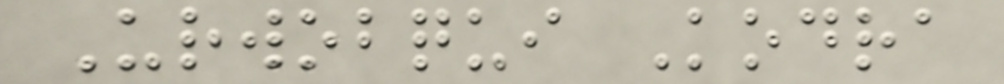Urwobqui Kodra
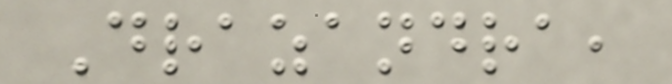Drazandra,
